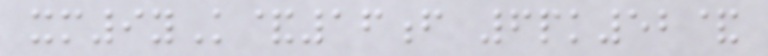xm9yK&16f 6pk52&
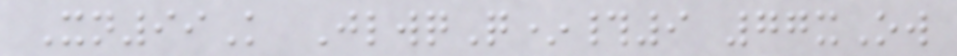Xn99K JlwqQ*#9 77xOw
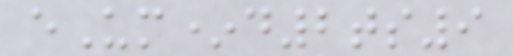eUm*d2ts9
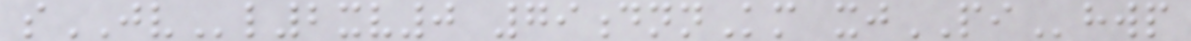sJVl2xv0 79dnnKm xjPIhwp
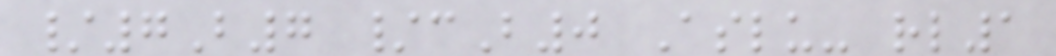/7B7 /cB0 Aslu- rl1
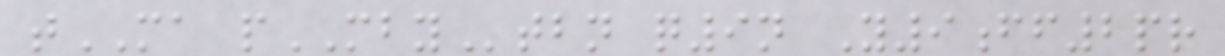tMA pMBYtbn q9n Y9ff2pr
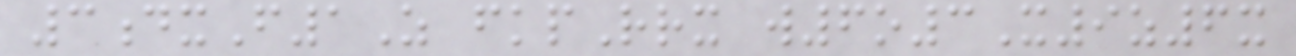3dxF1Z fkpRrx w6o3X9z6x
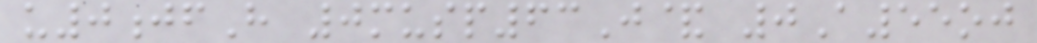u0jfH 0musp63J& 0A55oj
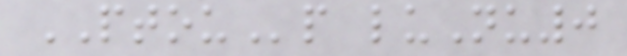PTOUp luNu0
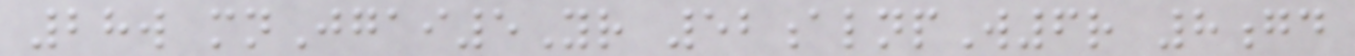28w mnJgai5Yr 52alnpW6r 8gd
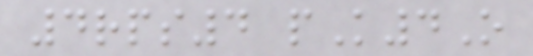4rps4 pK4O
